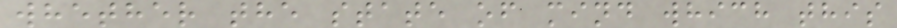whether the state of mind which this
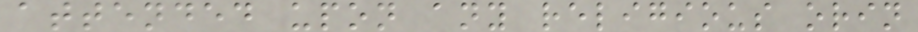attended upon any religious orin
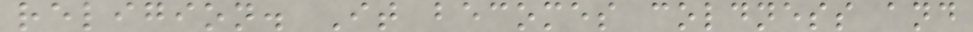religion. It becomes coldness and
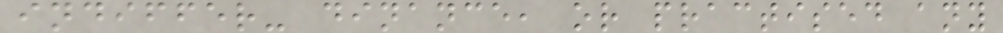indiffer- dinance, or practised any
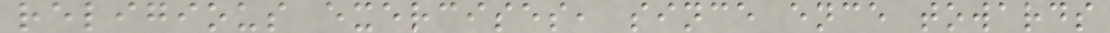religious exercises, since ence towards
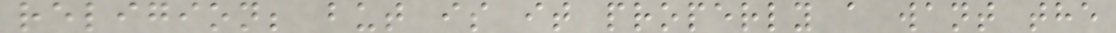religion; but is it properly a want the
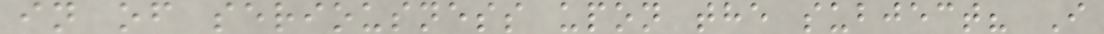in of seriousness upon the subject? I
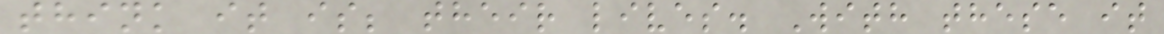think it is; their lives. With these it
